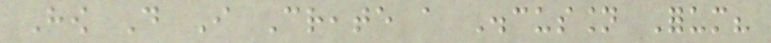How Do I Create a Discussion Forum?
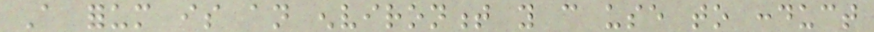A forum is an environment you can use to conduct
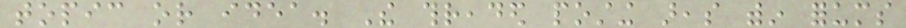topic or idea. The threaded posting areas within forums
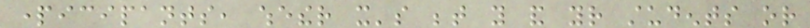participants, whether it's between you and your students or
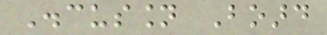Discussion Board
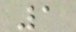1
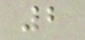2
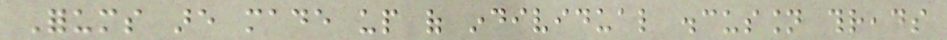Forums are made up of individual discussion threads
